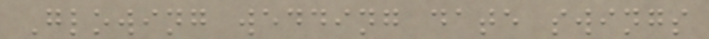Glowing wedding date swings
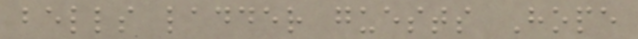bells ladder guests Hope
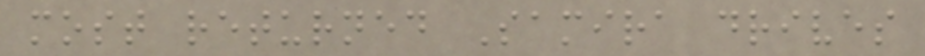most returned Samira drives
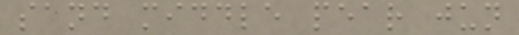sand middle pear jun
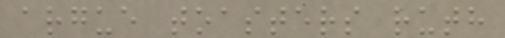argue toasters ruth
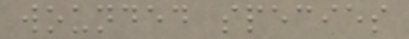wounded species
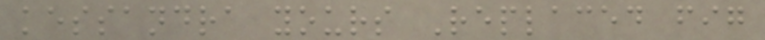kessandra yours Replaced fig
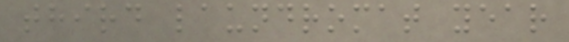third laundromat year
